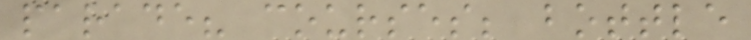parade? courses; bottle
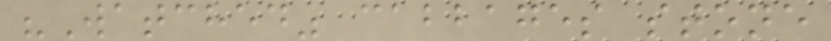"Watched" cabbages stone
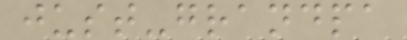just-grandpa
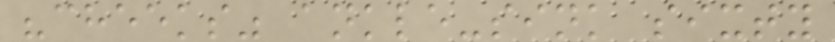"cheeks" ankle-sink sixty
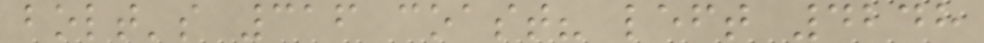bolt's 316 coast? left 4248
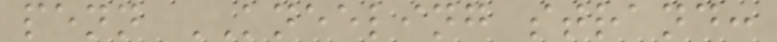penn KNEELING strand:
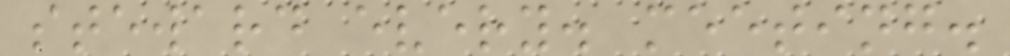steward every. meeting.
